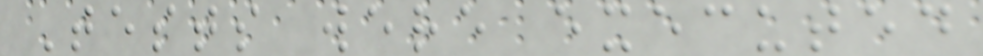Tests were executed
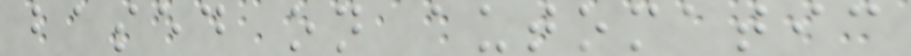based on automatic
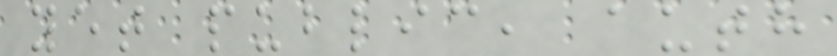yet public, auth
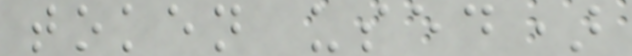token used)
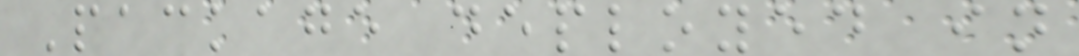Package deployed in
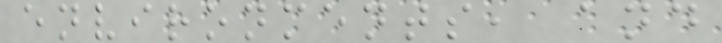environments, and
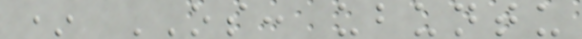* OS: ubuntu
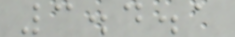3.4.1
